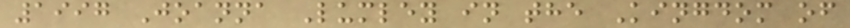1997 Joanna Lumley in the Kingdom of
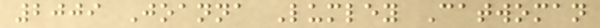2009 Joanna Lumley Catwoman
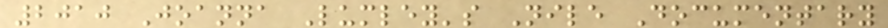2010 Joanna Lumley's Nile Documentary
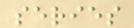series
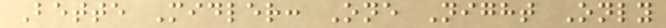Bette Midler: One Night Only
